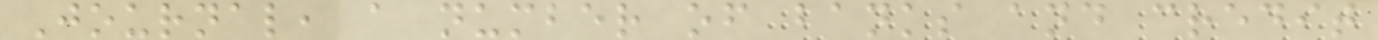Journal, a number of banks and credit
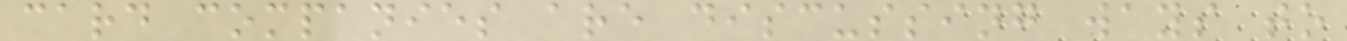card companies are discussing ways to
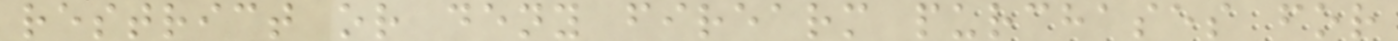restrict or deny firearm purchases for
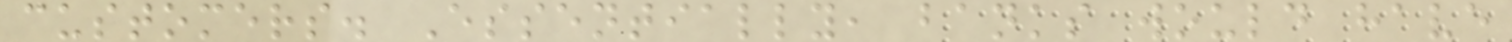customers. Essentially, banks would have
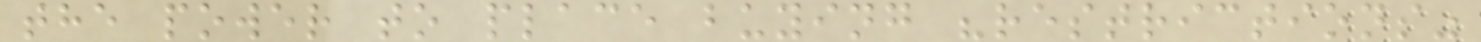the power to place buying "restrictions"
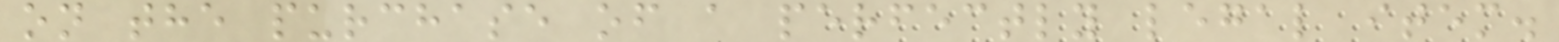on the purchase of a perfectly legal item.
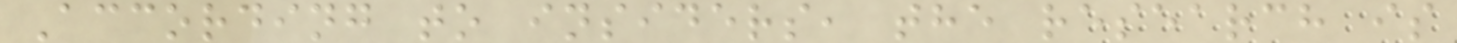According to insiders, the research is
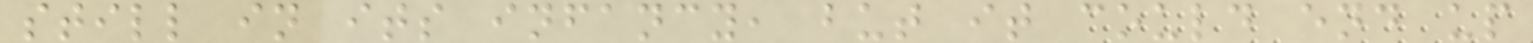still in its infancy, but it could end up
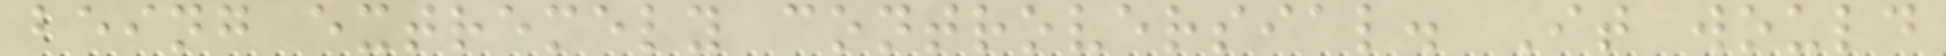being extremely controversial. It would
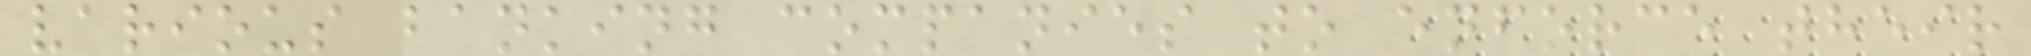various banking companies to enforce their
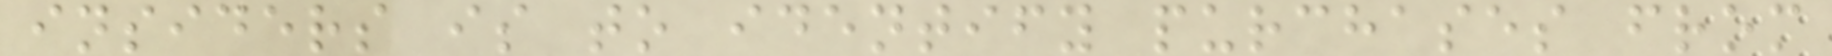insiders is to identify purchases from
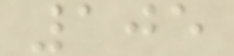105
